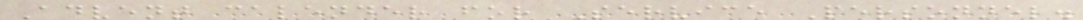Advent calender for Service Personnel.
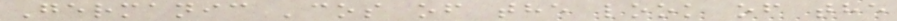Germanic 'cos of the look of the
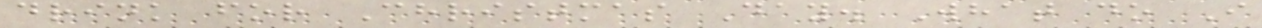drink for Christmas Day. What do I
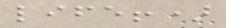life!)
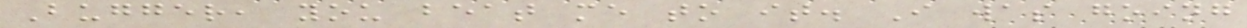Bugger, you beat me to it. I was going
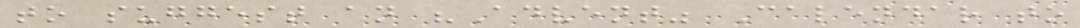to suggest an "Advent" Calendar to
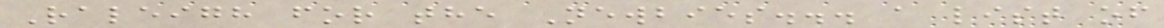Raleigh for the Newbies... a list of
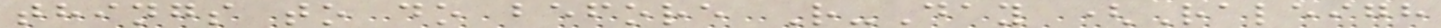things to do before R-Day (Raleigh
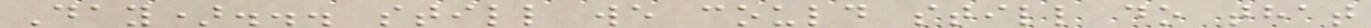Day)... still we could still do that
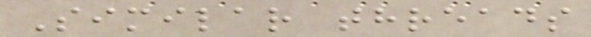Similar threads
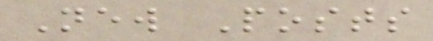New Posts
